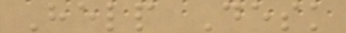Help Desk
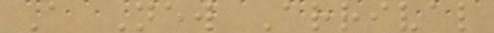A New Arrival
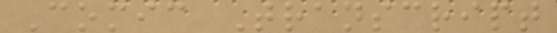Comic Transcript
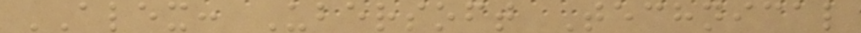ALEX: Ubersoft Technical
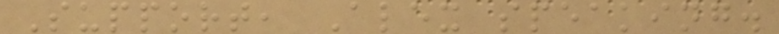Support, Alex speaking.
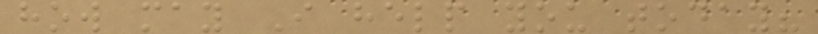how may I help you today?
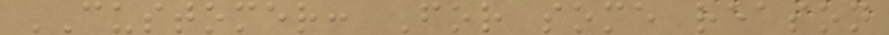CUSTOMER: For some reason
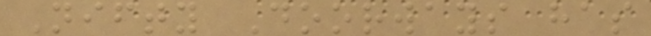Nifty Doorways has
